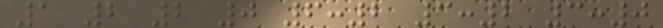1 2 2 0 6:2 3:2 3:0
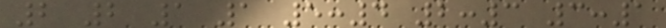2 2 1 1 5:4 2:3 3:1
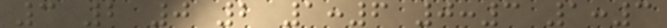3 2 0 2 1:6 0:3 1:3
